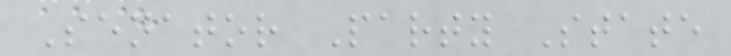Senator Party State
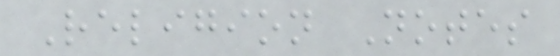Religion Notes
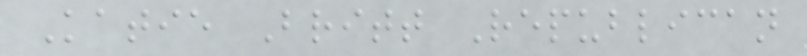Katie Britt Republican
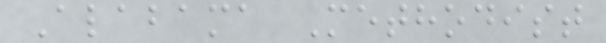Alabama Methodist
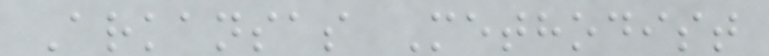Arkansas Methodist
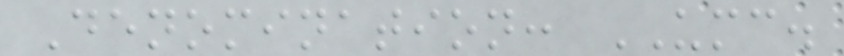Denomination: UMC.
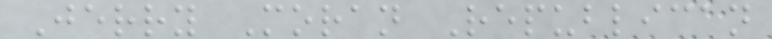Jerry Moran Republican
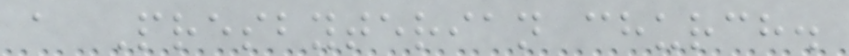a Presbyterian church.
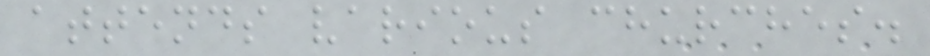attends various churches.
